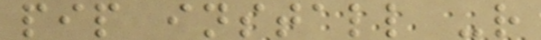pip install -r
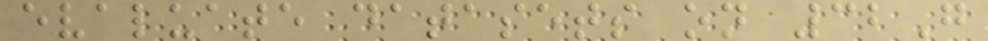evaluate datasets on 32G
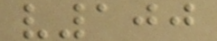v100
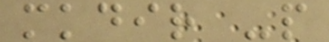mkdir -p
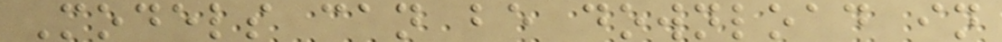Models can be download in
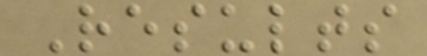Results
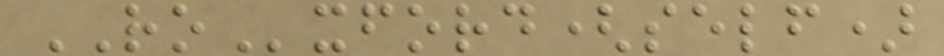ROxford(self)
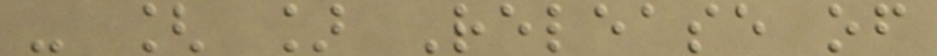- [ ] Release of
